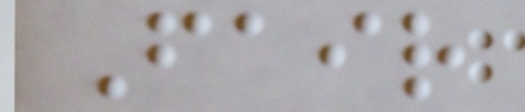Fair
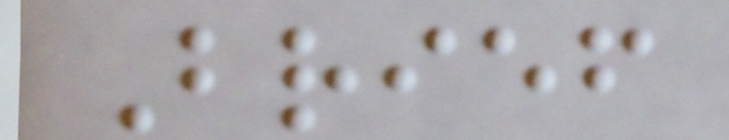Brief
